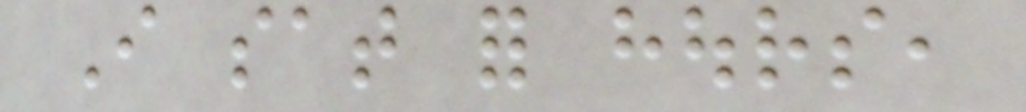I sat for hours,
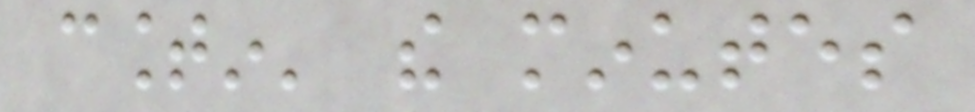countin' the minutes
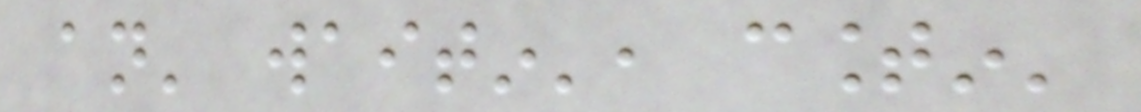an' waitin', countin'
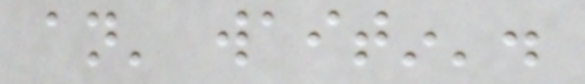an' waitin'.
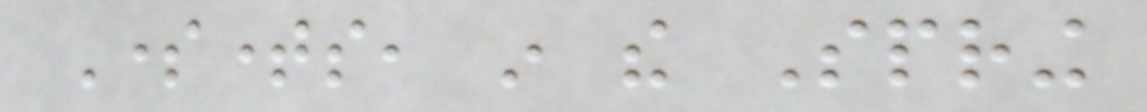Sometimes, in the Spring
